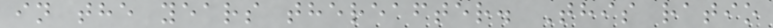in the years thereafter. This ratio
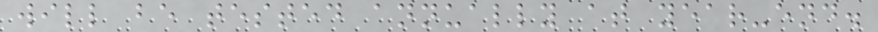will be tested annually at year-end.
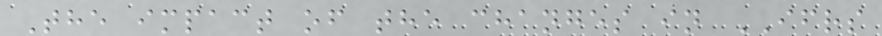The impact of the changes in IFRS
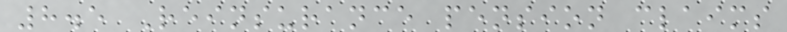8.5 Reinsurance pension claims
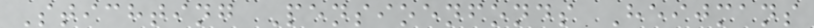Stichting Pensioenfonds Heijmans
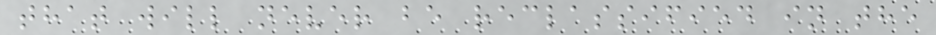that will never be reclassified in the
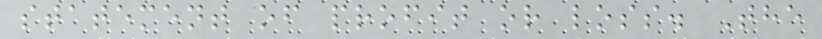statement of profit or loss. The
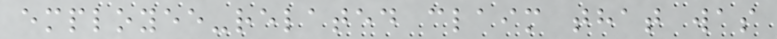employee-related claim that was
